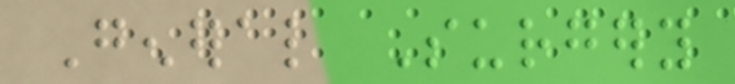General Surgery
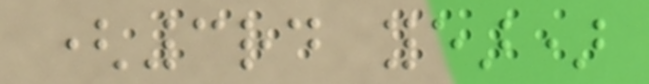(3rd year)
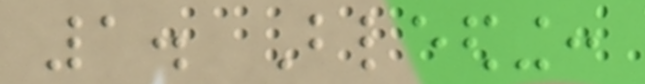1. Bleeding:
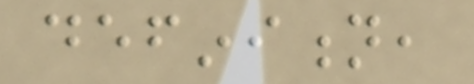definition,
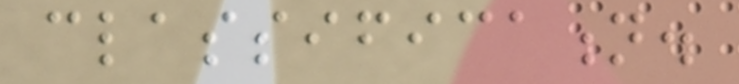classification.
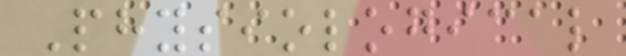Physiological
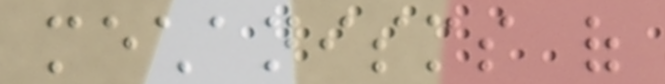mechanisms of
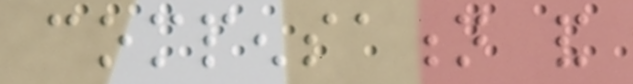compensation and
